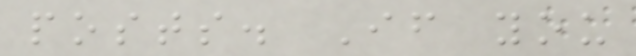posts. If you
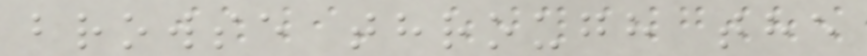browse through the
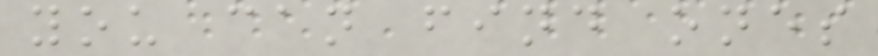you can find ones
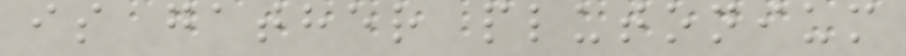is gather plutonium
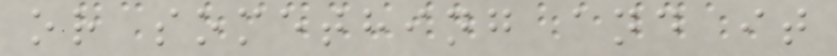or something and it
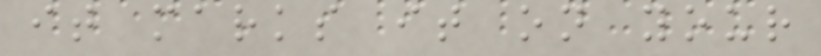it marks it on your
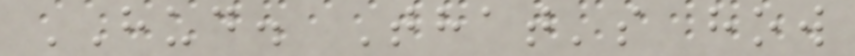HUD. That's how
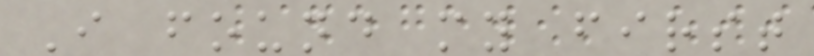I found my first
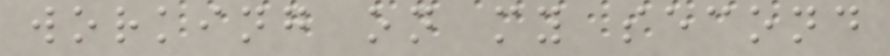working on my second
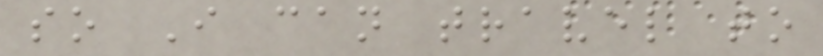so I can travel to
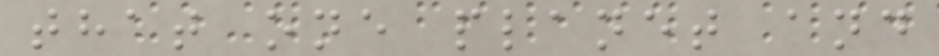that one planet and
